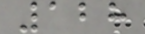128
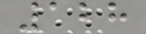128
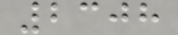2308
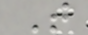T
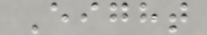Eight
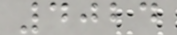4024
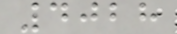4028
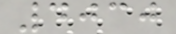4030
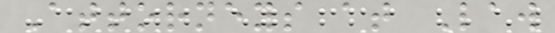Attorneys at Law
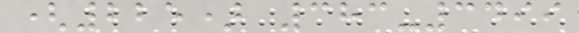(225) 383-3499
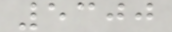5300
